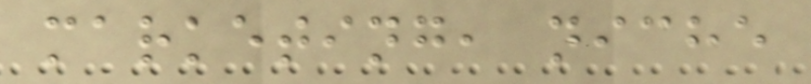marketing, niche
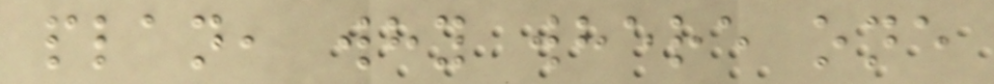plan, why where one
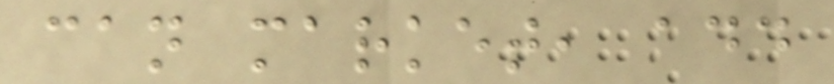can market, add
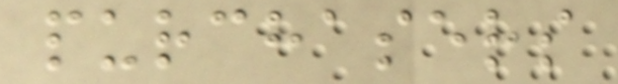purchasers
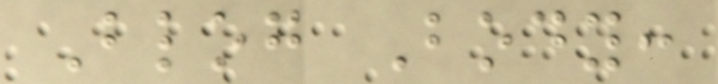Blog Body:
